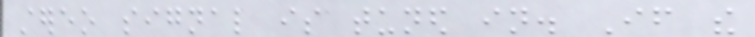stereo signal is tuned in. If the
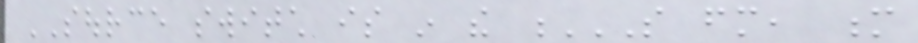SOURCE switch is in the S FM, M
